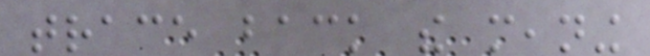trace back the meaning
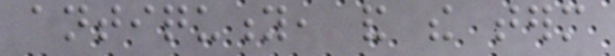antiquity, and the term
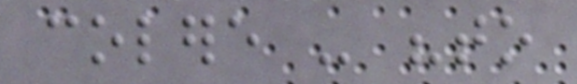colere - "to
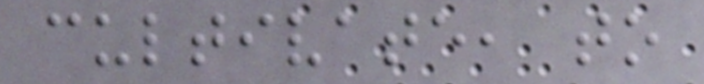cultivate, to
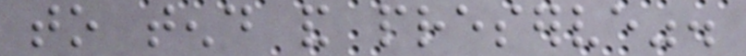to tend and preserve".
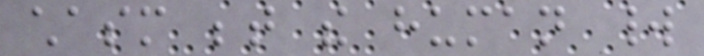chasm between the human world
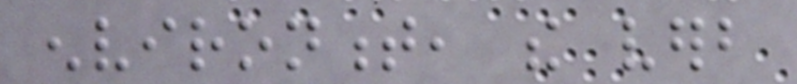environment, the verb
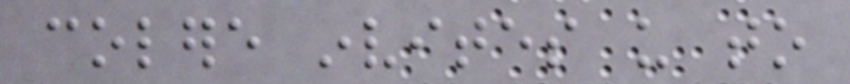colere invites us to
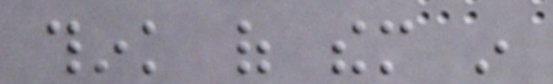think of them in
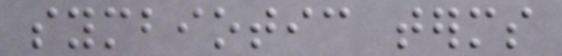symbiotic terms
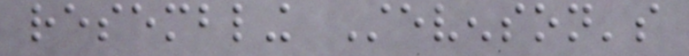resembling Stevenson's
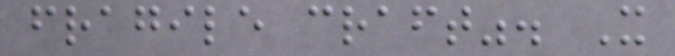fragile craft". It
